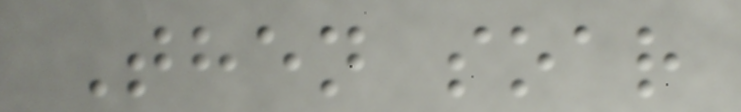Then soar
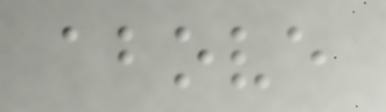above
